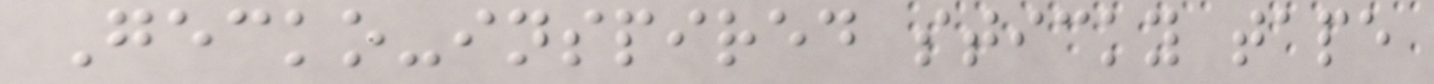Gecko-inspired sticky tape
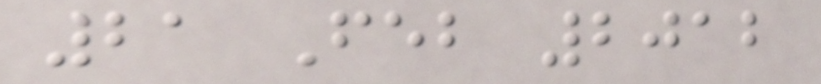21 Feb 2012
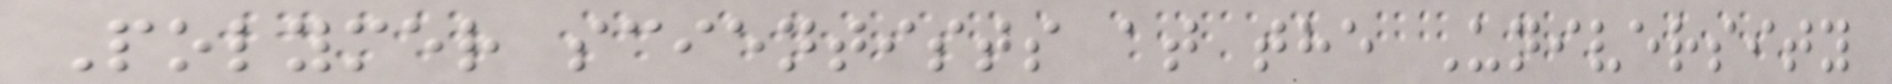Polymer scientists at the University
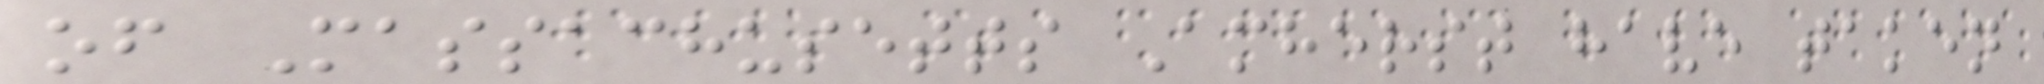of Massachusetts Amherst have taken
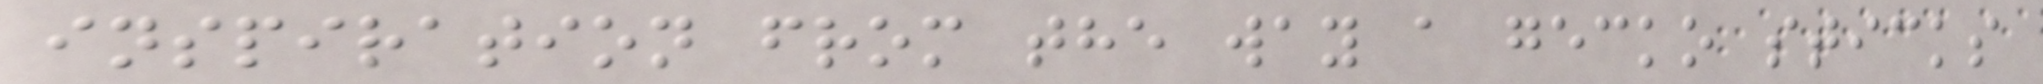inspiration from the way a gecko sticks
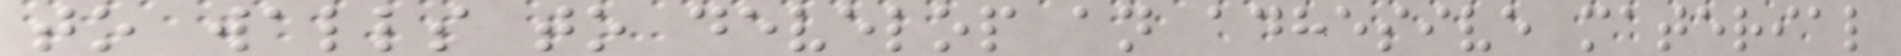to walls to develop an adhesive material
